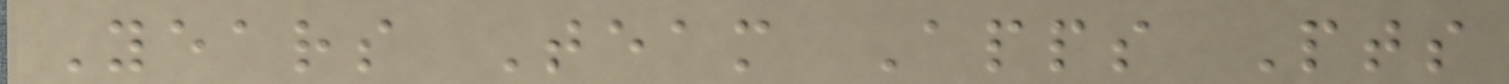Years Team Apps Pts
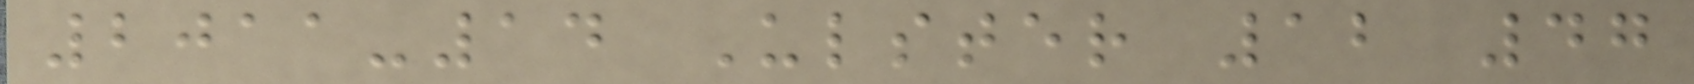2011-14 Ulster 12 47
